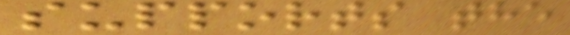supports the
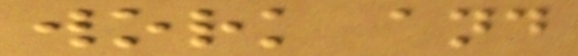work and
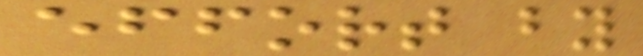effort by
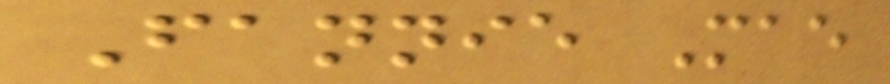Fannie Mae
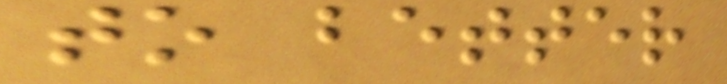to better
